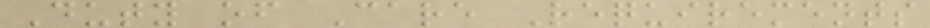Duty of Care Requirements
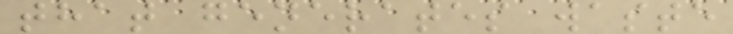that generates waste
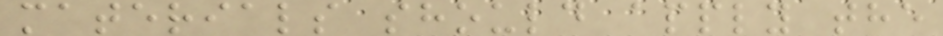materials should apply the
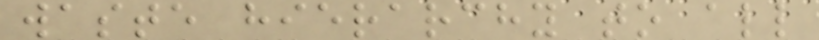waste hierarchy to all
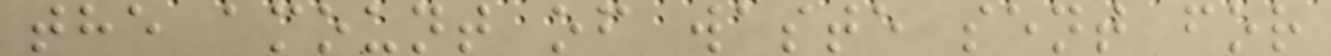the amount of waste sent for
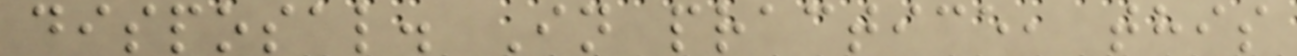disposal. In practice, this
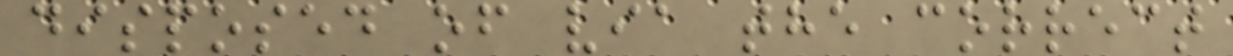disposed of via the correct
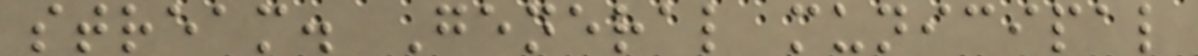stream. General municipal
